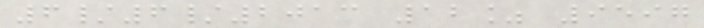6/6/2013 12% 9597
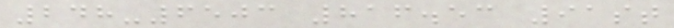248-6503 816.53 91st
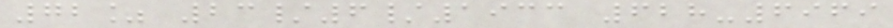72% 23/6/1933 628-6969
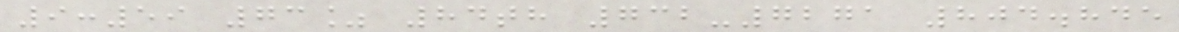9:59 73% 84th 732-7271 804.845
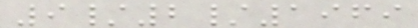9/2/1969
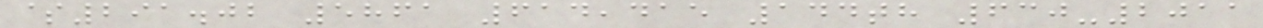$291.02 5861 614,415 144th 630-2011
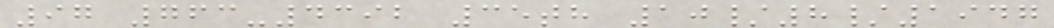97 763-4392 35th 10/8/1947
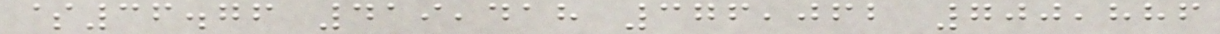$36.76 419,418 376,062 700,886
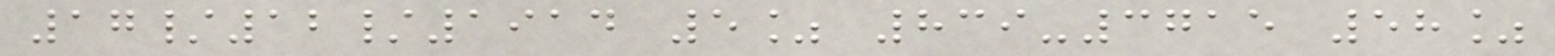17/12/1914 5% 839-3715 58%
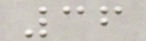36
